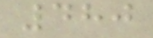480
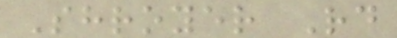Shroyer Rd
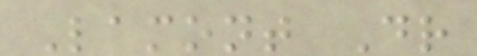Lamont Dr
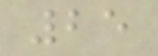25
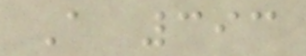A 393
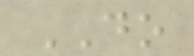DO
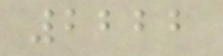2222
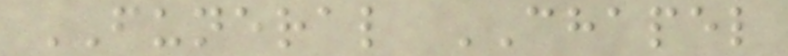FUNERAL CHAPEL
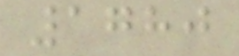1780
